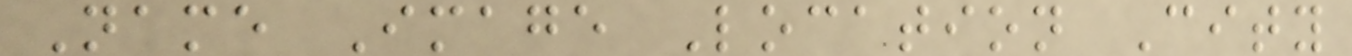Name Image Location City
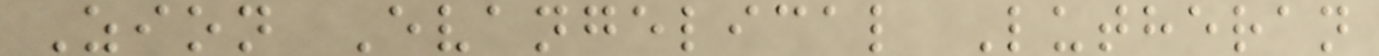Zion Evangelical Lutheran
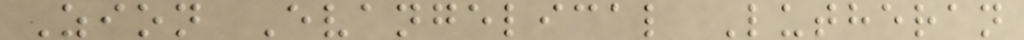Zion Evangelical Lutheran
